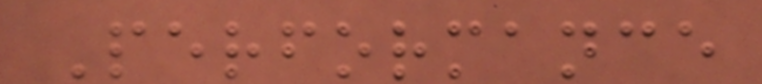Performance
